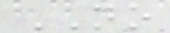NO
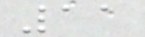11
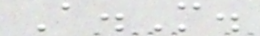A.M.
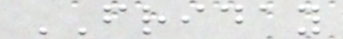FRIDAY
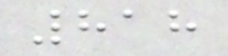818
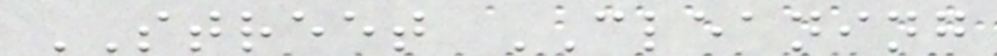STREET CLEANING
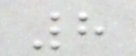8
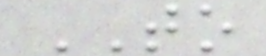TO
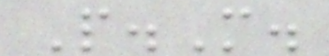P.M.
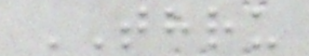THRU
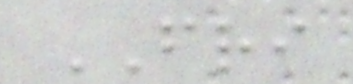FRI
